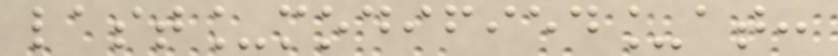last_modified_at:
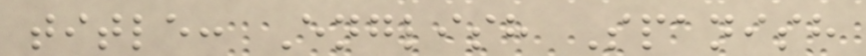title: English Spanish
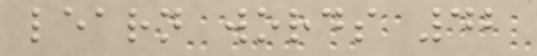learn words 42
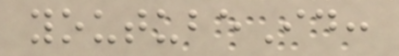youtubeId:
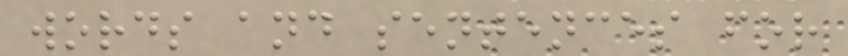words and sentences for
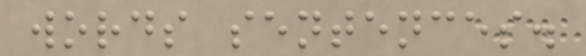words sentences.
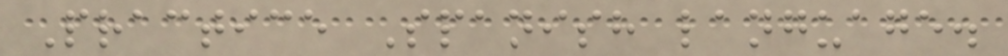Practice Spanish language.
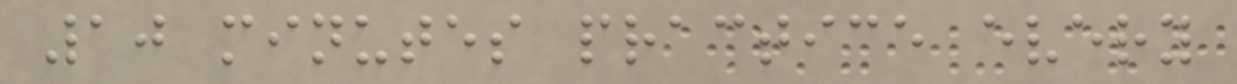10 minutes practice every
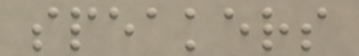speakers
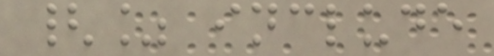{% include
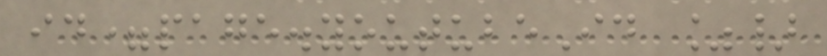id=page.youtubeId %}
